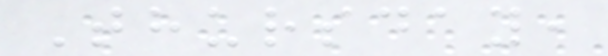Thursday,
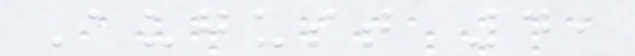August 4,
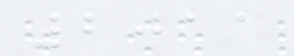2011
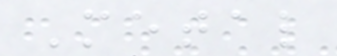Metal
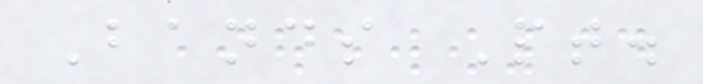Bands Pt.
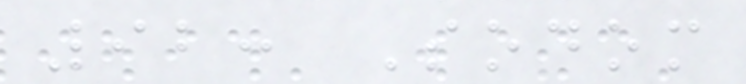92: Sodom
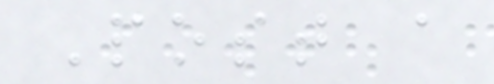Post a
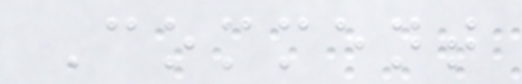Comment
